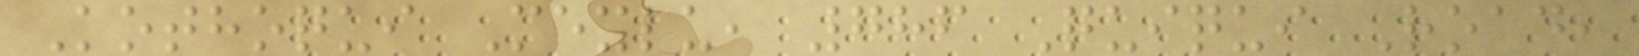Kothoqui Mexlu, 786 Quiqui Road,
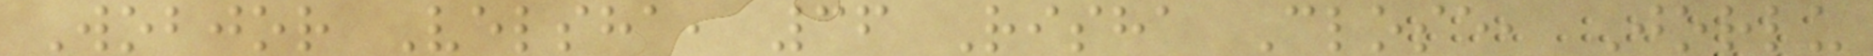Wobjor Velsha, 36 Risha Close, Jorlu
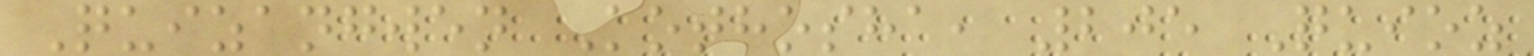Quizangwen Kothosha, 205 Quioz
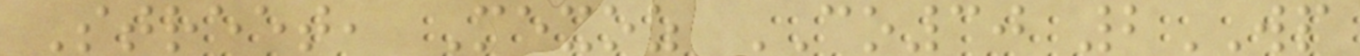Street, Mexoz CO30 2WP
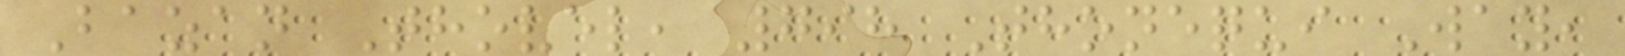Bazan Thovel, 798 Thonequi Way,
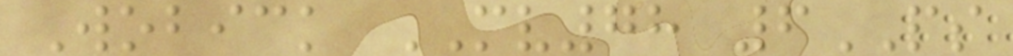Wobick MV78 6PS
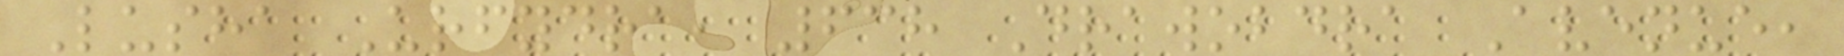Lusha Urfydra, 638 Drawobdra Avenue,
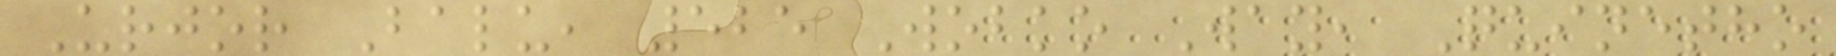Urjor Balu, 525 Wobko Way, Quinetho
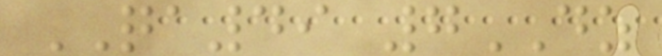QA49 7DZ
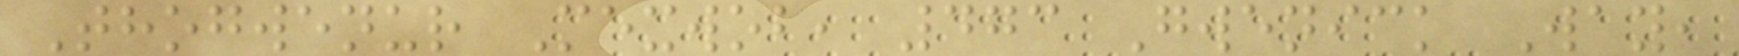Thogwenur Mexwob, 473 Gwenick Way,
